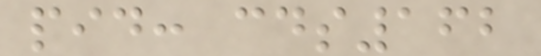pid: cds162
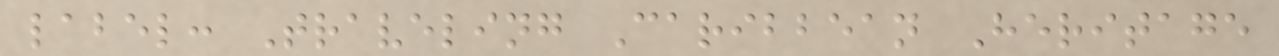label: Traveling Caribbean Heritage
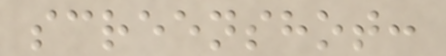screenshot:
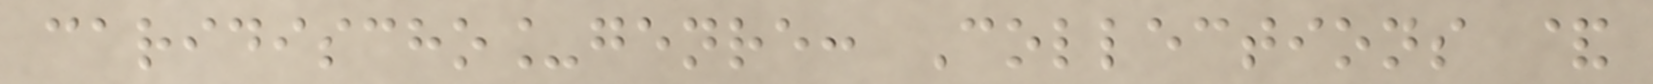caridischo_genre: Collections &
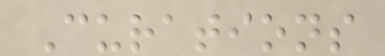Curations
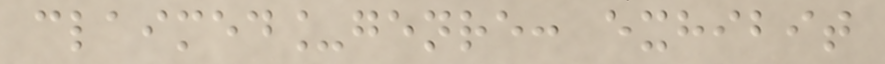claimed_genre: exhibit
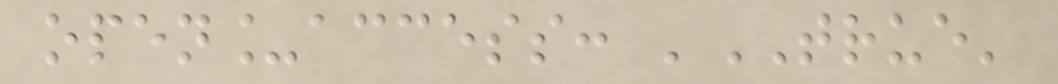open_access: 'TRUE'
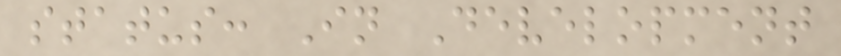status: In Development
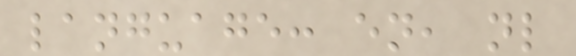language: en, nl
